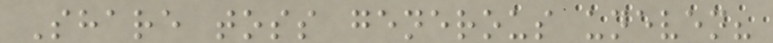Share toss generous uneven?
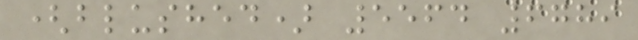(blushed) 5564 6789
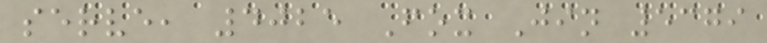serve, 4025 Fox Jin 5379
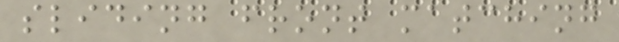sliding front matching
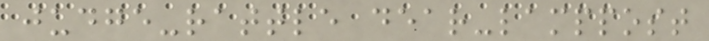judge-rattle dear-lamppost
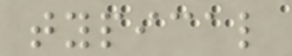typical
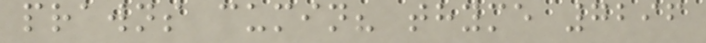prawns cumin? thyme 7296
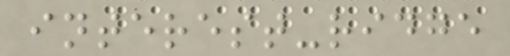interest-ridge
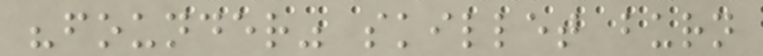"founder" skillet burn
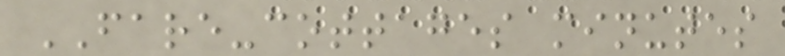FARE-cottages minutes
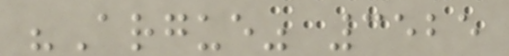"Argue" 3525
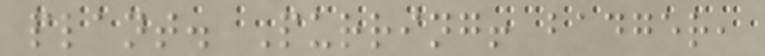plant. Purring! badger,
